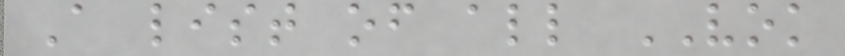A list of all VOK
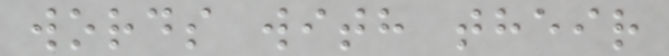words with their
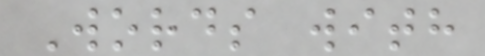Words with
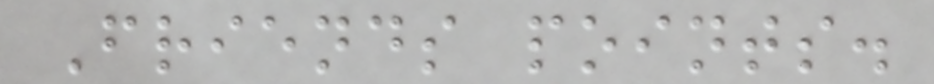Friends points.
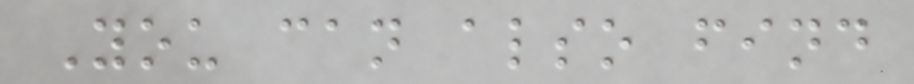You can also find
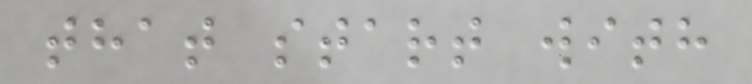that start with
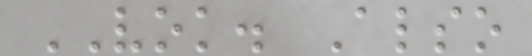VOK. Also
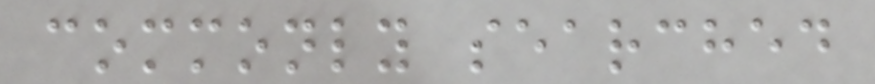commonly searched
